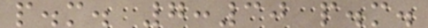p.m. 7:30 p.m.
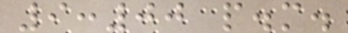9:00 p.m.
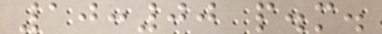10:00 p.m.
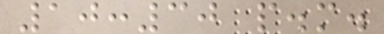10:30 p.m.
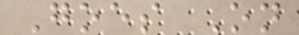Goes On
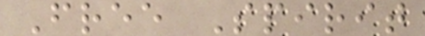Free Spirit
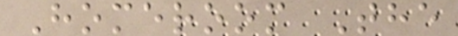Homeroom The
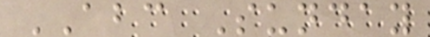ABC Sunday
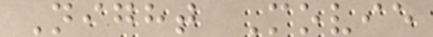Night Movie
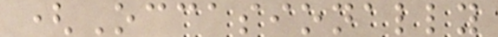(Occasionally
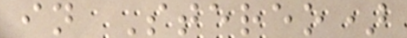in Stereo)
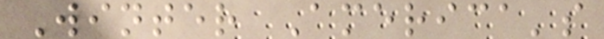Winter America's
